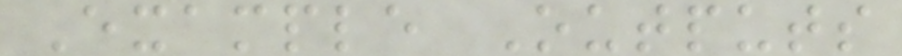Example Outputs
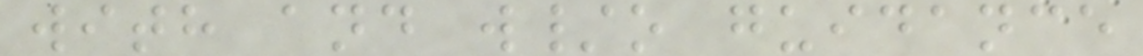with and w/o guidance
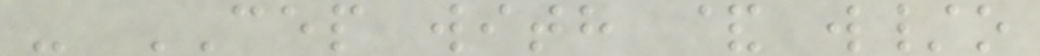- CEP with & w/o
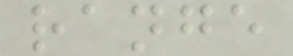range
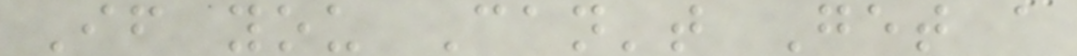If you Can't Get a
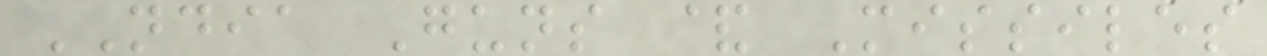NDIA Guns & Missiles
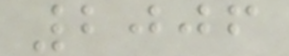2006
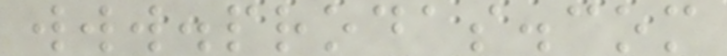www.prodas.com
